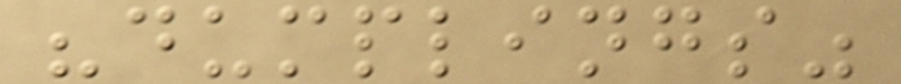"dumplings"
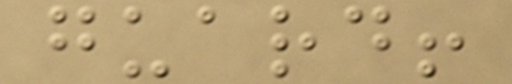guard!
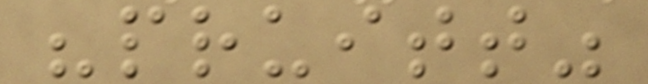"pruitt"
